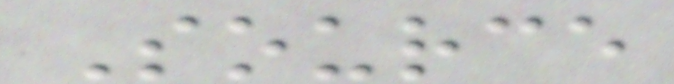Source
